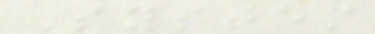System
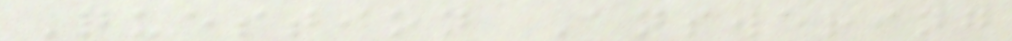Question Answering
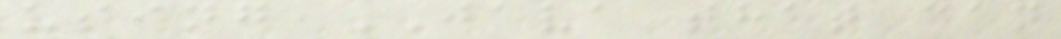using JAVA that can
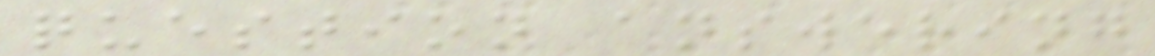question answering
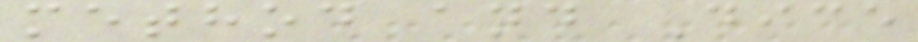method and Dice
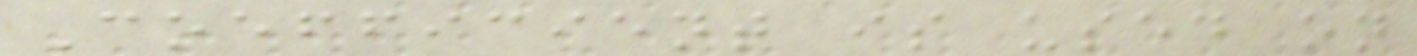Coefficient is used on
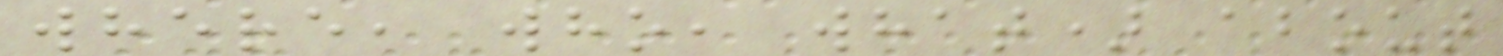where, who, what) about
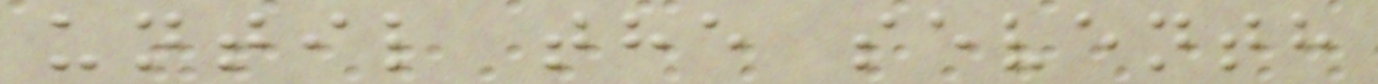until the seventh
